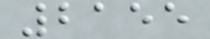2155
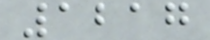1217
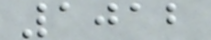1012
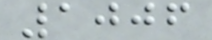1006
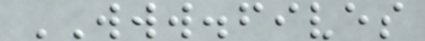WWW.fives
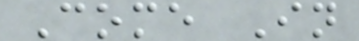Come In
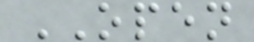OPEN
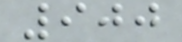900
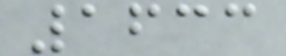1633
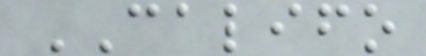CALIFO
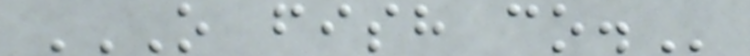O FISH CO.
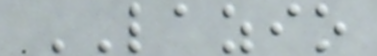LAZIO
